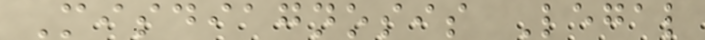Misdiagnosis Legal
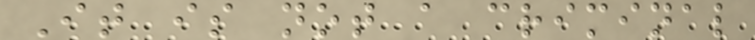It is not a criminal
